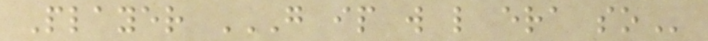Player G IP W L ERA SO
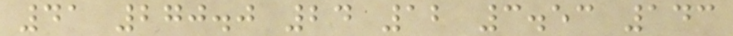41 270.0 24 12 3.53 143
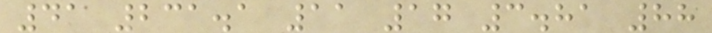41 231.1 11 17 3.81 88
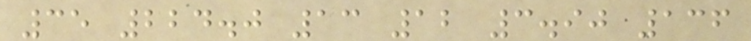35 224.0 13 12 3.90 136
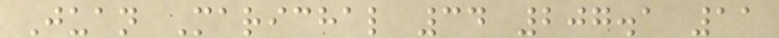Juan Marichal 34 207.1 11
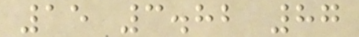15 3.82 87
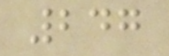247
